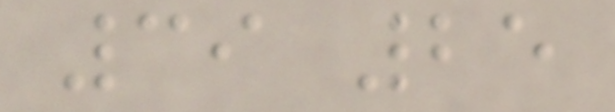39 25
